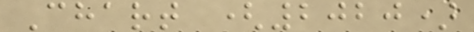Chart (2020)
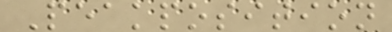Peakposition
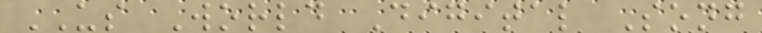US World Digital Song
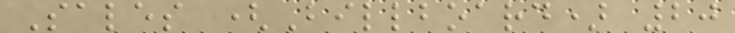Sales (Billboard) 20
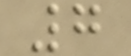7
